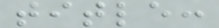title:
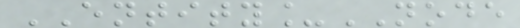ENTITY_NODE
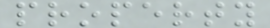property
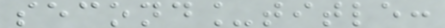second_title:
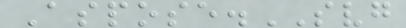Aspose.SVG
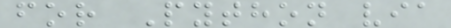for Python via
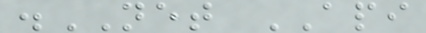.NET API
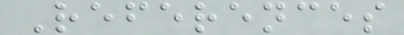References
